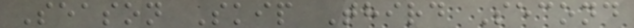Season Skip Third Second
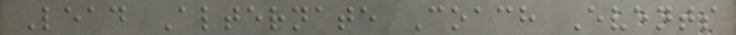Lead Alternate Coach Events
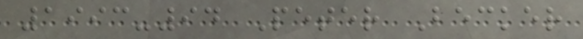1993-94 Peter Becker
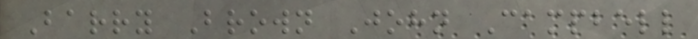Barry Brown John Campbell
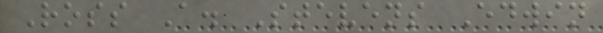Ross A. Stevens Edwin
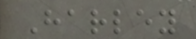Harley
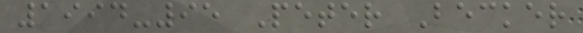1994-95 Peter Becker
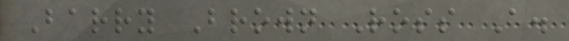Barry Brown Ross A.
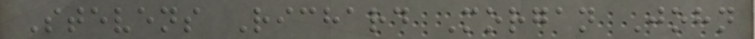Stevens Richard Morgan John
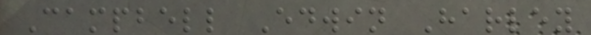Campbell Edwin Harley
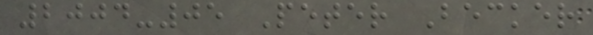2004-05 Peter Becker
